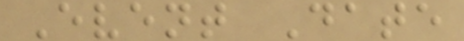Event Date
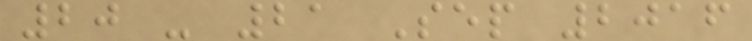20 - 21 Sep 2016
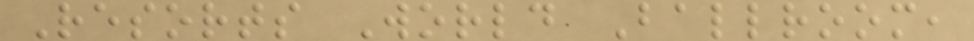Resorts World Ballroom,
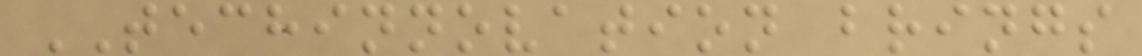TECHINNOVATION brings
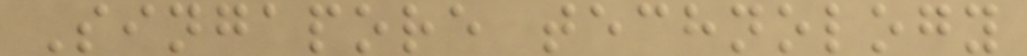Singapore technology
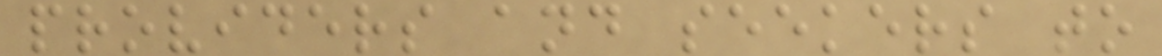providers and seekers to
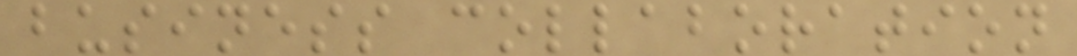business collaboration
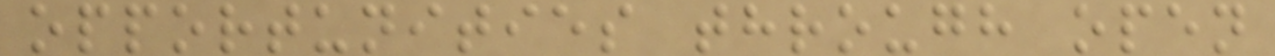opportunities through open
